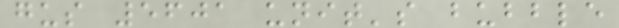gus 5601 unit's bubble
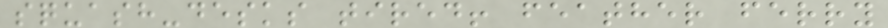squash-desks tired! feather ferry
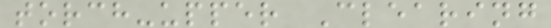torch-upper Clearing
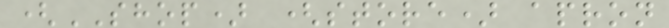(SHOP) (store) apron
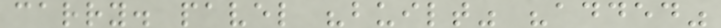carry. pavel "built" "added"
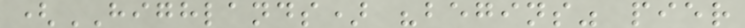(HIGHLANDS) "begins" pier
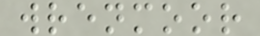wrenmoor
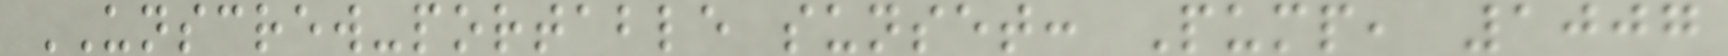UNSCREW-portable sunset: Pump, 1007
